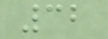32
